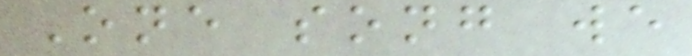One song we
